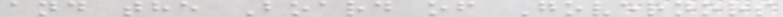and the Board of Governors
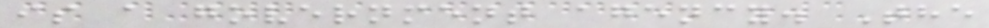is a government agency. The
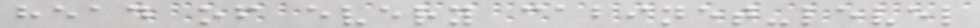head of every cabinet-level
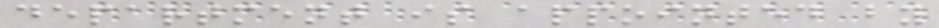department is appointed by
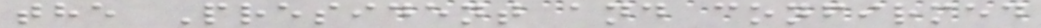the President and confirmed
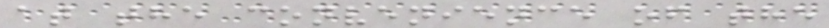at the convenience of the
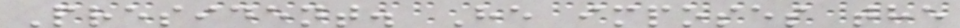President. He imposes the
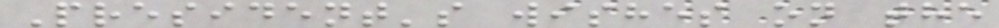President's wishes on the
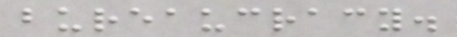bureaucracy.
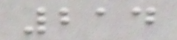214
